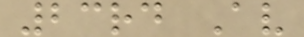23rd Av
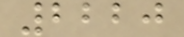2220
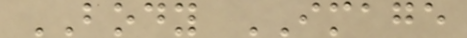BODY IMAGE
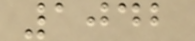1042
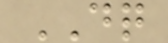DQ
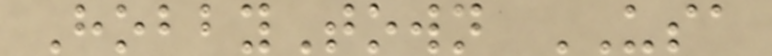HobbyTown USA
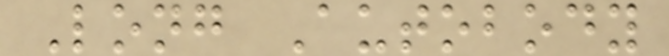Long Autobody
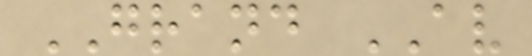GRAND AV
